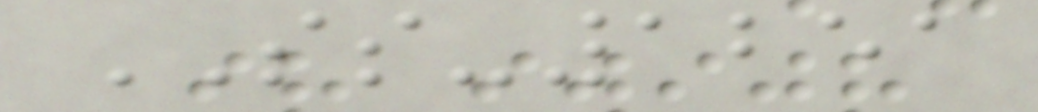SS-1251
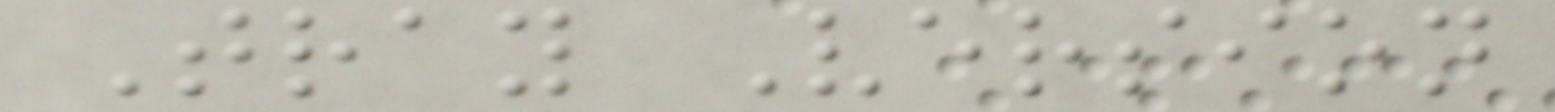Tray Version
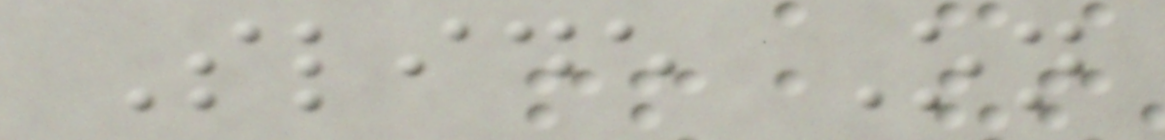Slide On
